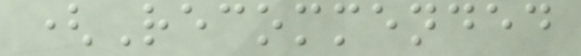(Recommended
